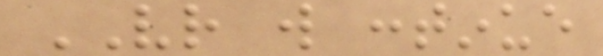VR will continue
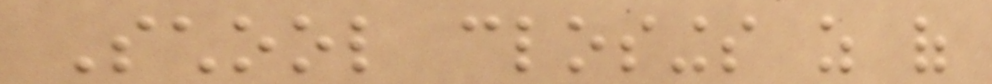School closings as of
